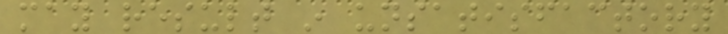may result in unsatisfactory
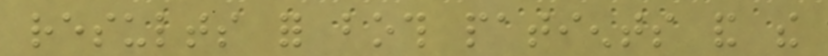results for both patients and the
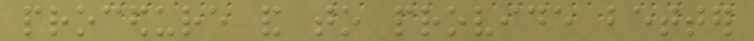procedure and to provide better
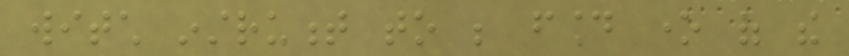witch instrument to be found one of the
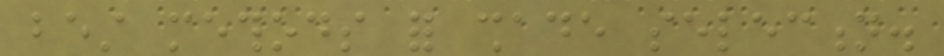best methods for shade selection.
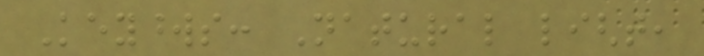Keywords: Natural light,
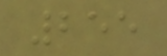255
